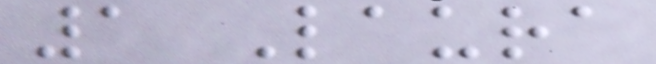1 Laura
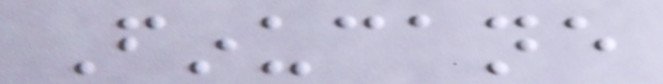Finucane
